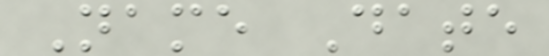Name Date
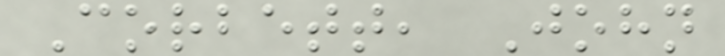Corbett, John
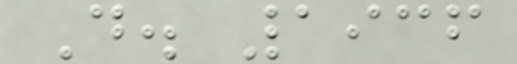D. 1936
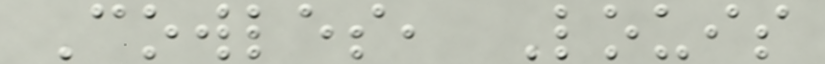Cowles, Louis
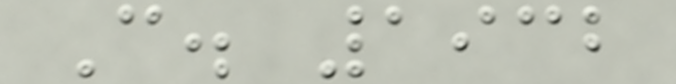C. 1932
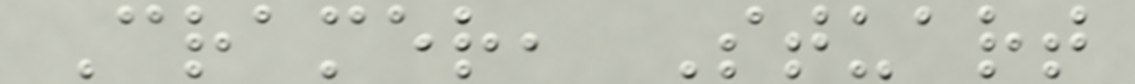Cramer, Stuart
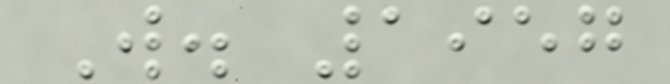W. 1957
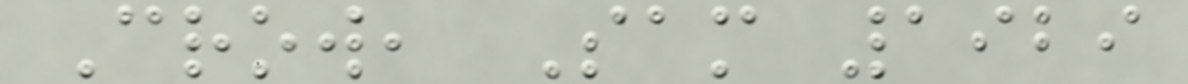Crow, Sam 1929
